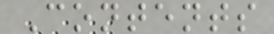Contents
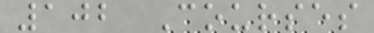102 Courses
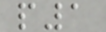p1
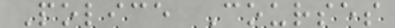Police Courses
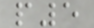p5
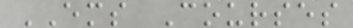EMS Courses
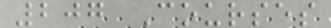207 Courses
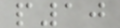p10
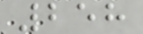258
